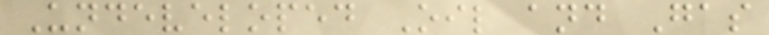Undeveloped Oil and Gas
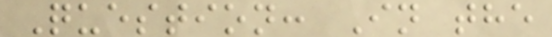Question: In the
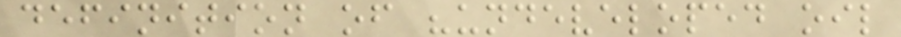definition of "undeveloped oil
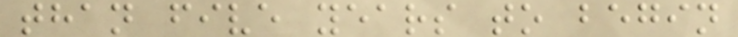than five years to begin
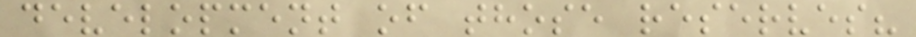development of those reserves?
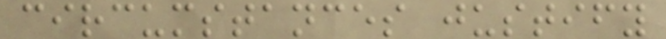circumstances justify
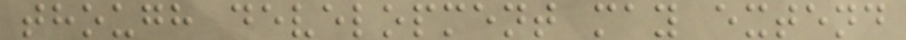though development may extend
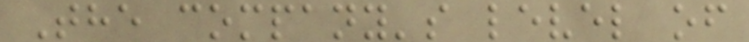The company's level of
